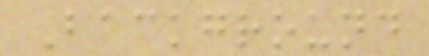Background
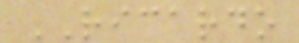RICARDO
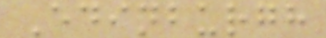Edinburgh
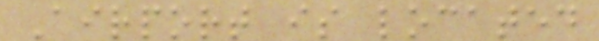Airport is located
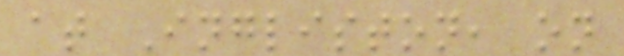at Ingliston, on
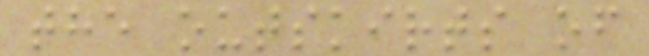the outskirts of
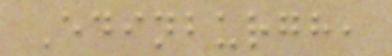Edinburgh,
